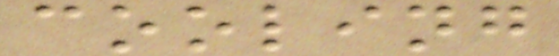cooling
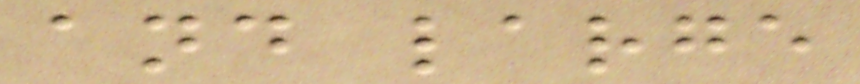and large
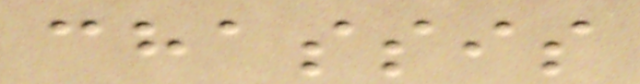chassis
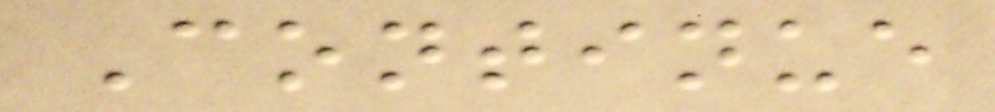Continue
